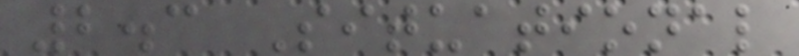2.3 Situational
